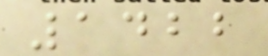1422
